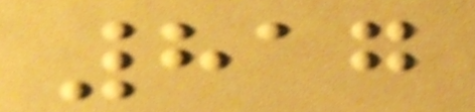817
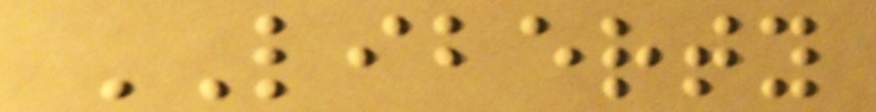LIBERTY
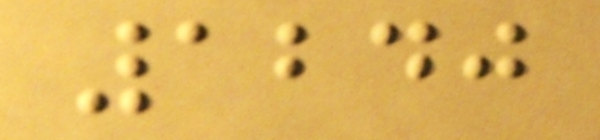1240
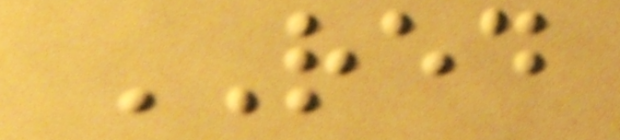RED
